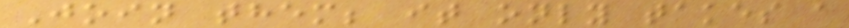Join them; it only takes a
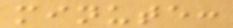minute:
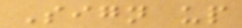Sign up
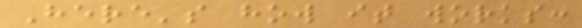Here's how it works:
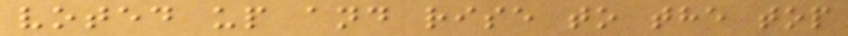voted up and rise to the top
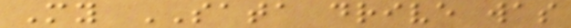My SATA drive was
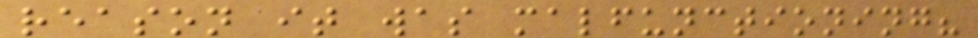reason it was malfunctioning?
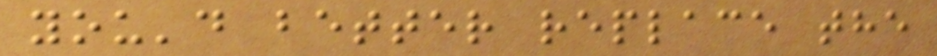you'd better replace the
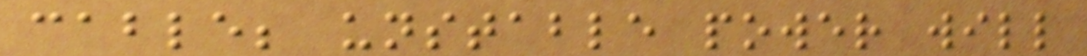cable; unstable power will
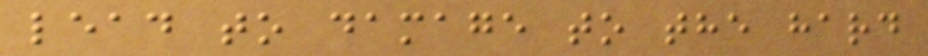lead to damage to the hard
